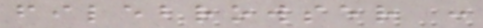filebrowser :
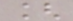[
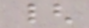{
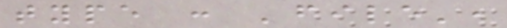type : 'file',
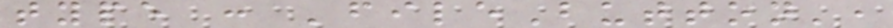type : 'fileButton',
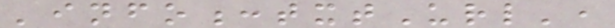'info:txtUrl',
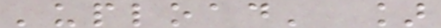'upload' ]
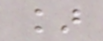]
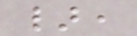},
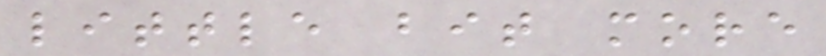little bit more
